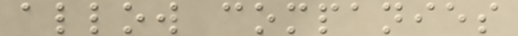allow companies
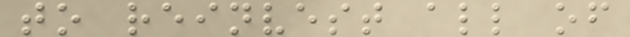to reinvest all of
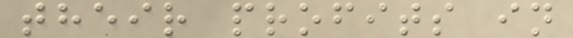their profits in
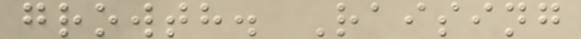growth. Raising
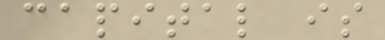capital is
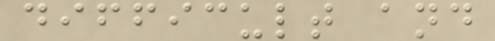difficult and
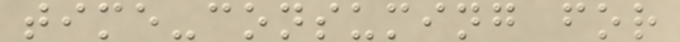time-consuming for
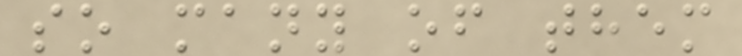so many of them
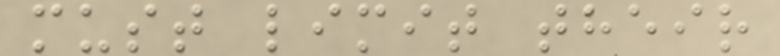must limit their
